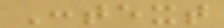Context
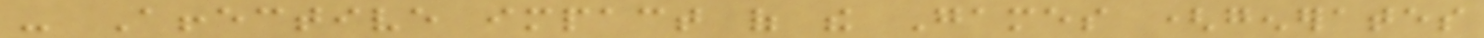- Affective impact of the Games (generates
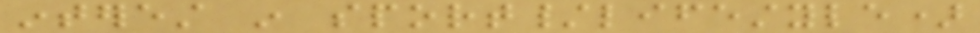interest in sport/lifestyle)
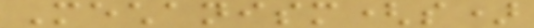Mechanism(s)
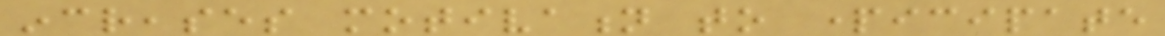increases motivation to participate
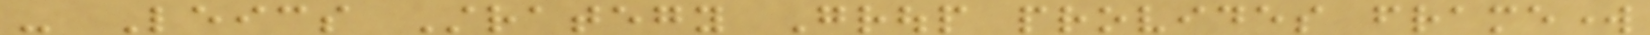- Leics Strategy Group provides framework
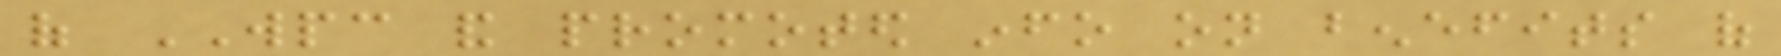of WPC and promoted info on benefits of
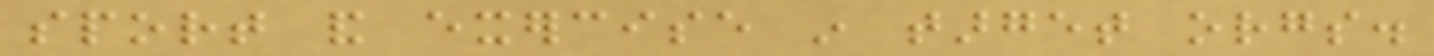sport and exercise in target orgs.
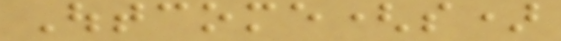Outcome(s)
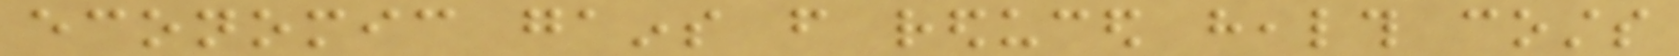economic gains from reduced health costs
